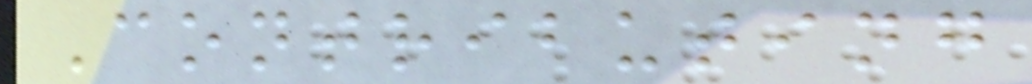Contributing
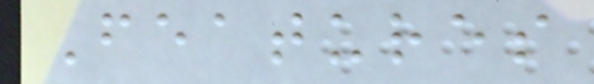Features
